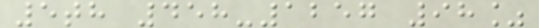5th 458-1257 98%
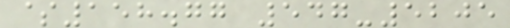$158.77 547-5205
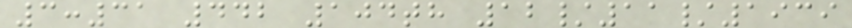3:31 442 104th 12/11/1939
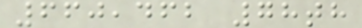660,462 78th
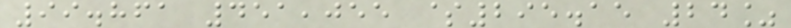99.861 451,055 $295.15 24%
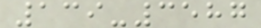139-3587
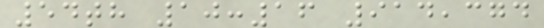54th 10:16 914,374
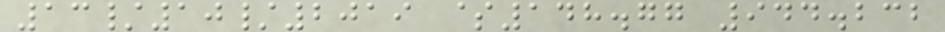13/10/2019 $148.77 944.232
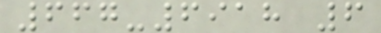667-6918 6
